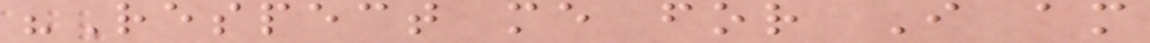"Respect me for I am
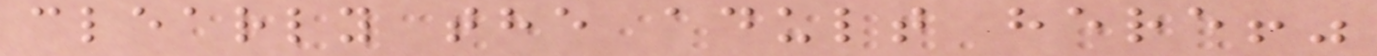clearly the adult here!"
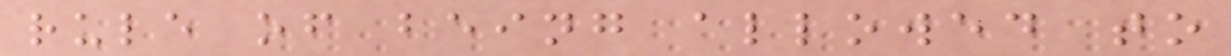rule of being allowed to
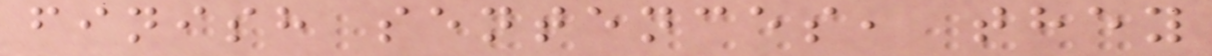finish sentences, they
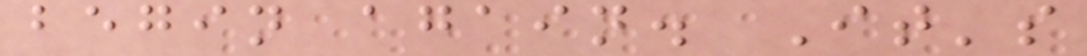begin again. It's
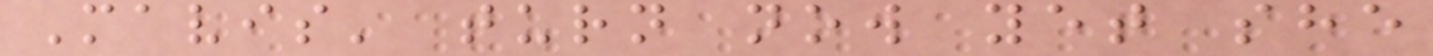Mavis' turn now yet she
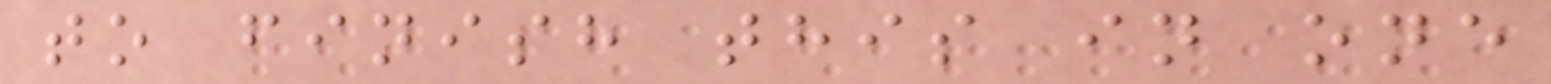to finish this in one
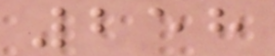258
